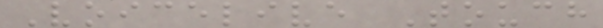Voicelive Touch
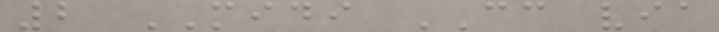2 MIDI CC via
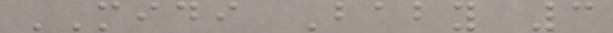MIDI Baby 3
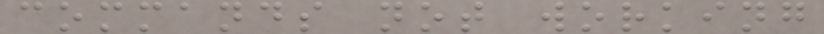commands not working
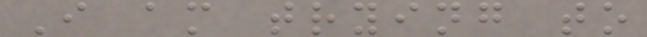I am trying to
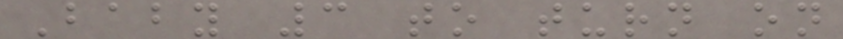Baby 3 to turn on
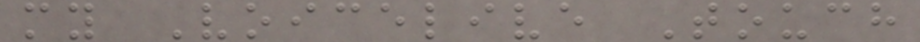my Voicelive Touch
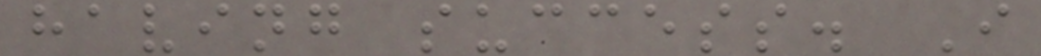having success. I
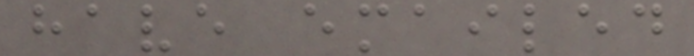have emailed
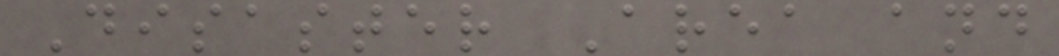Disaster Area and
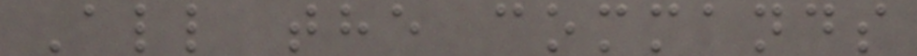All the commands
